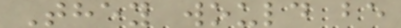They would be
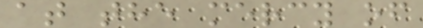at the mercy of
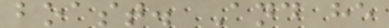boast. And he
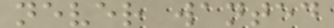never wanted
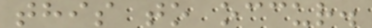this to occur.
